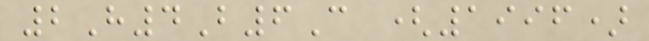2H4B6C (1996)
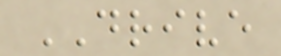DRIVE
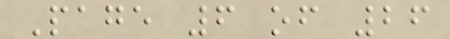Page 6 of 26
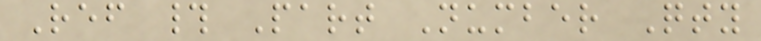Ref # Part Number Qty
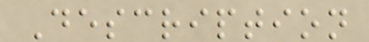Description
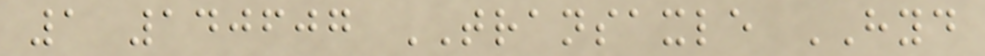1 140607 TRANSAXLE HYD
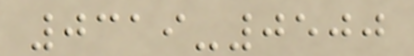0319-0500
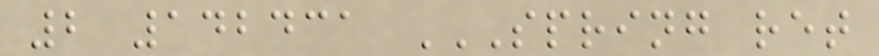2 142431 SPRING RET
